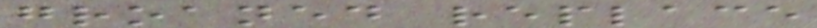groaned replace
